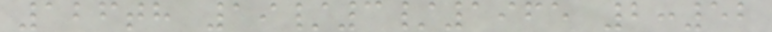126th 19/3/1965 2:52
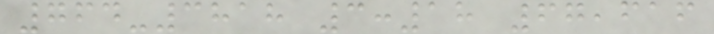764-3818 3:18 67,616
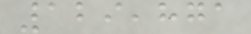129,871
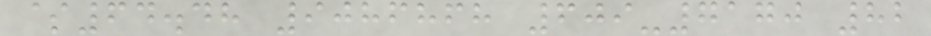$64.48 9086868 609-7170 82
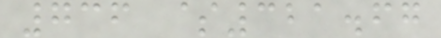736 $321.67
